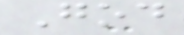God
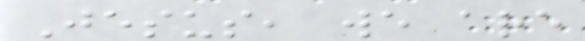Jesus, we are
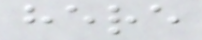here
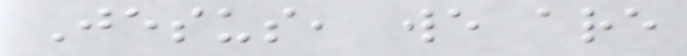Jesus, we are
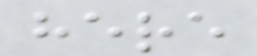here
